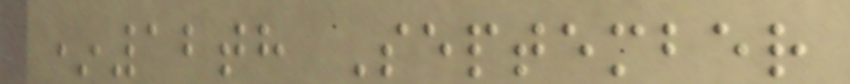*12th September
